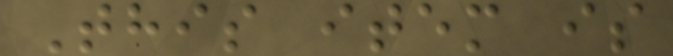This item is
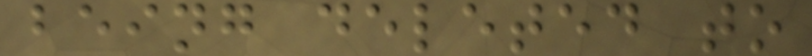being deleted to
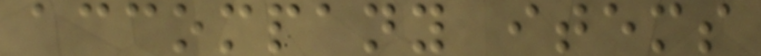accompany items
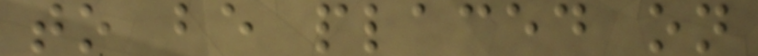to be placed on
